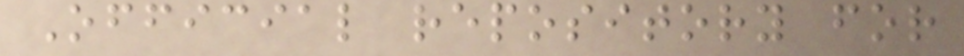Official repository for
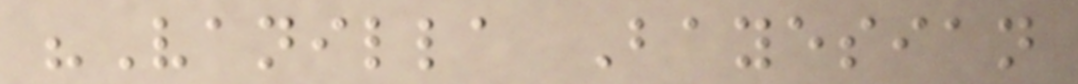"Vanilla Bayesian
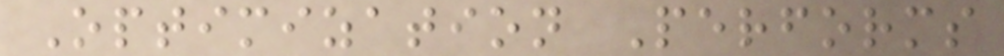Optimization Performs
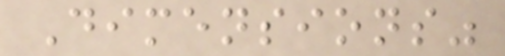Dimensions"
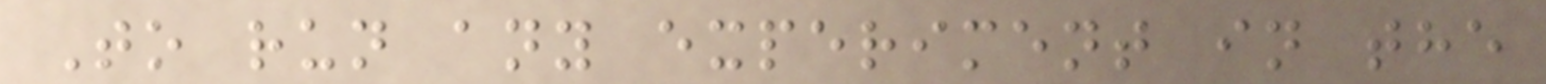To run any experiment in the
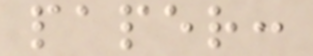paper:
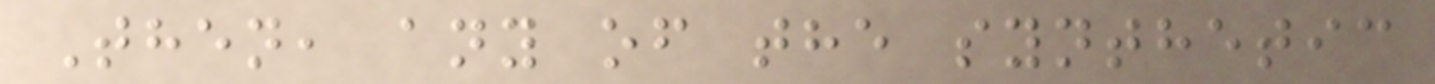Then, any of the synthetic
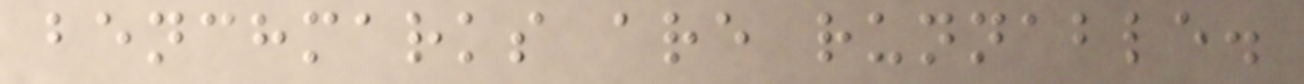benchmarks are runnable.
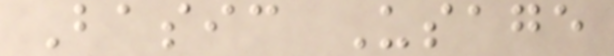Basic Usage
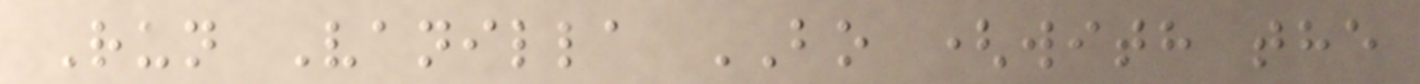Run Vanilla BO (with the
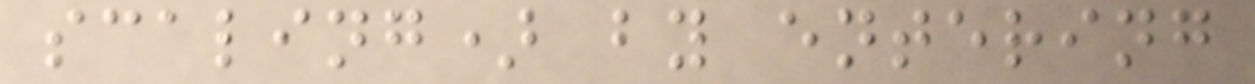scaling) by entering
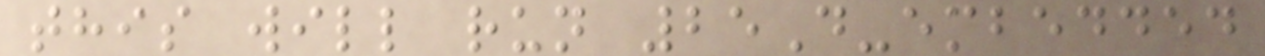this will run 25D-embedded
